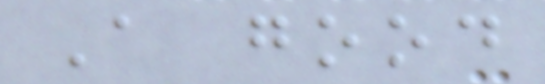A good
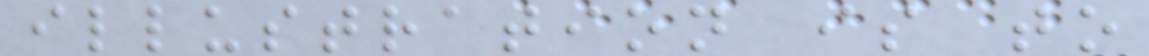illustration is to
